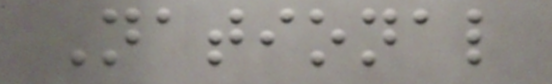National
